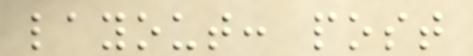layout: post
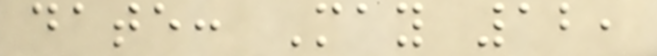date: May 12,
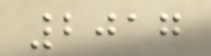2017
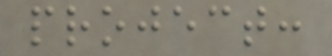project:
